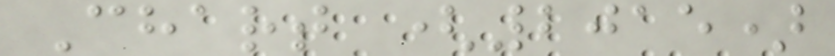Chart (2015)
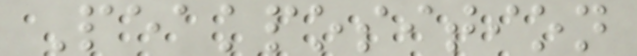Peakposition
